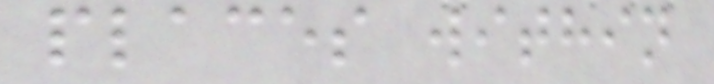places within
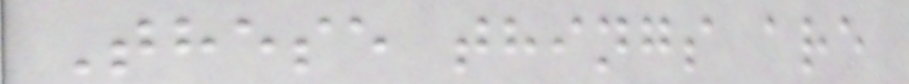These things are
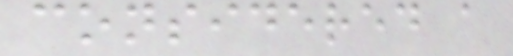considered a
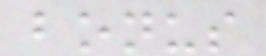bonus
